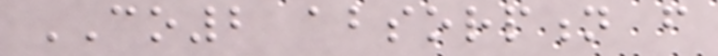CO2 absorption from
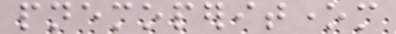pnemoperitonem
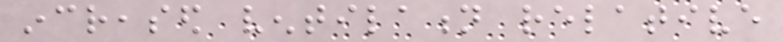increased ventilation relative
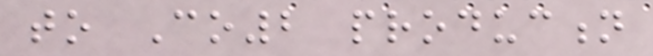to Co2 production
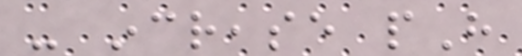- increase pH
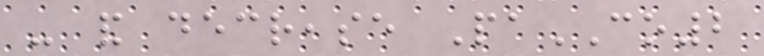- and decrease PaCO2
